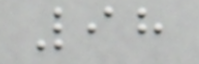98
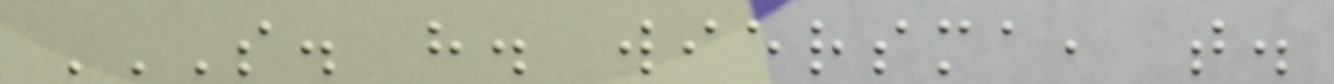S. H. WIERSMA, T.
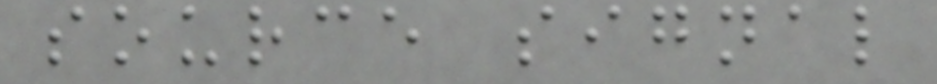source signal
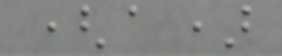(a)
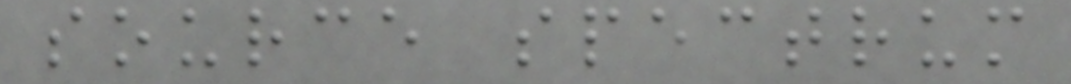source spectrum
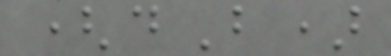(dB)
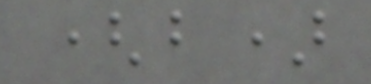(b)
